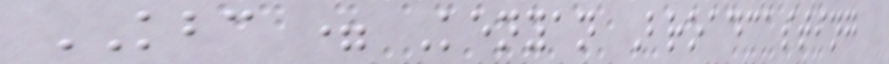KBC = Kenyan Broadcasting
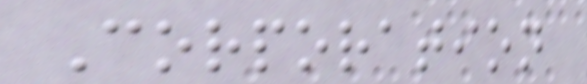Corporation
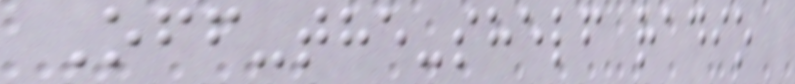Off-the-shelf radio
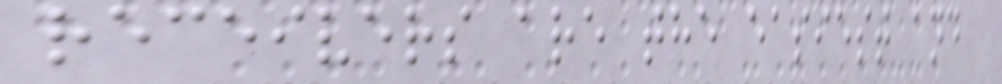receivers are the easiest and
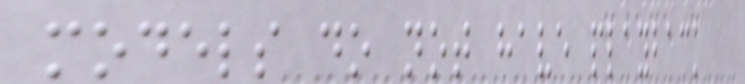models do not have playback
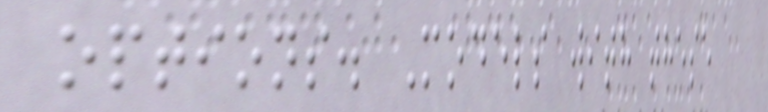options. Models with these
